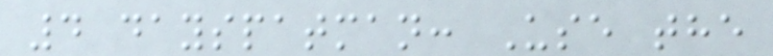4 dayspatman: Use the
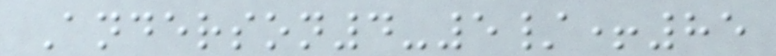Anderson4-5/+85
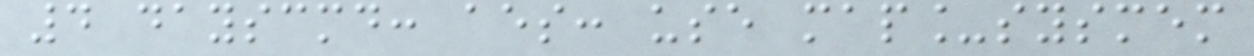4 dayscmd: aes: use map_sysmem
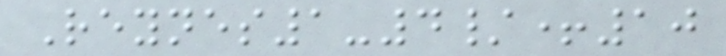Reynes1-4/+10
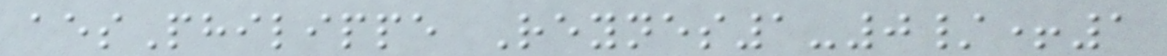aesPhilippe Reynes1-0/+1
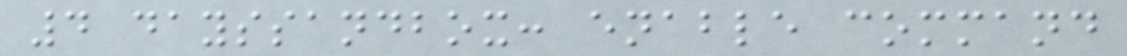4 dayssandbox: enable command
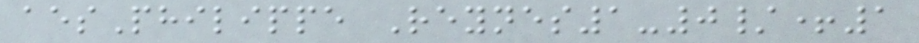aesPhilippe Reynes1-0/+1
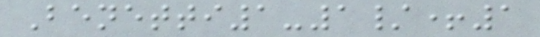Benetti1-1/+1
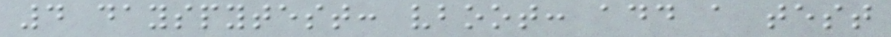4 dayspytest: vboot: add a test
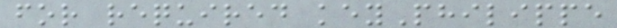for required keyPhilippe
